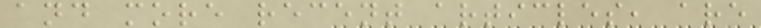and more recent articles, are
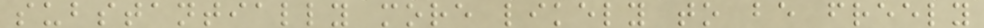substantially more likely to be freely
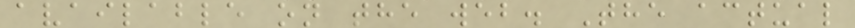available on the web. The actual
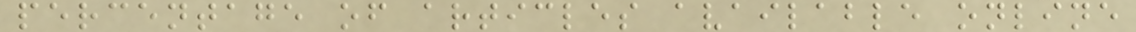percentage of articles available online
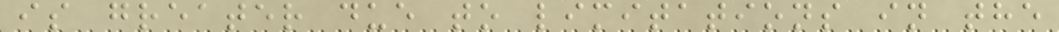is greater due to limitations in the
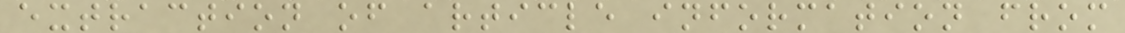extraction of article information from
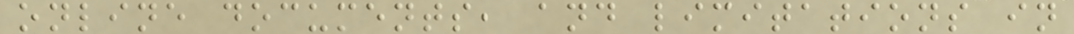online documents, and limitations in
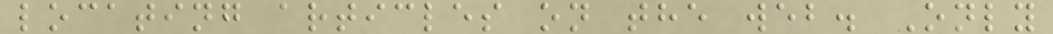locating articles on the web. Only
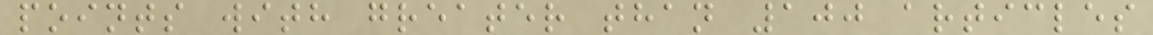points with greater than 100 articles
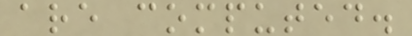are computed.
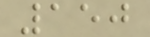150
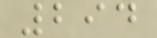294
